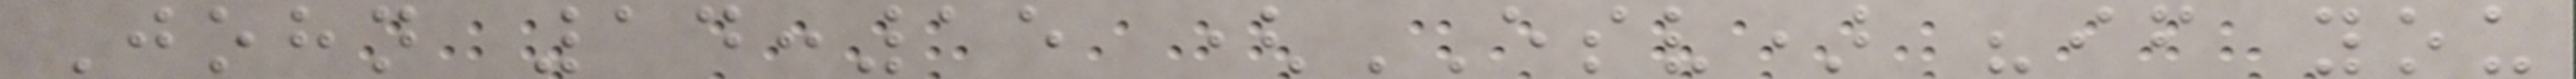John 14:15 (ESV) "if you
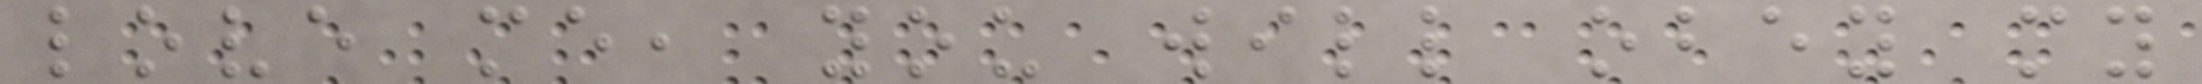love me, you will obey my
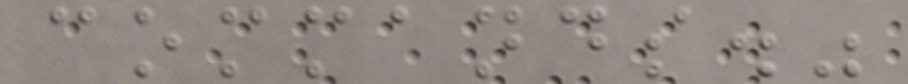commands."
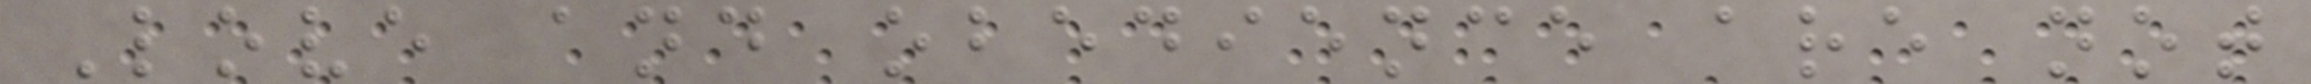Love and obedience are not
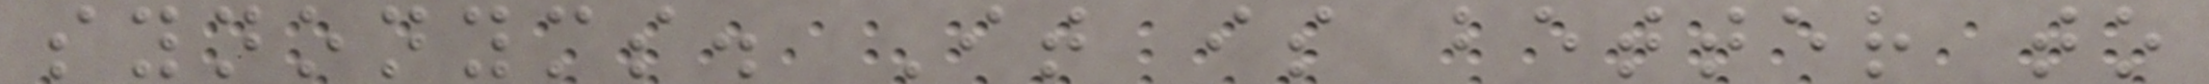synonyms. It is better to
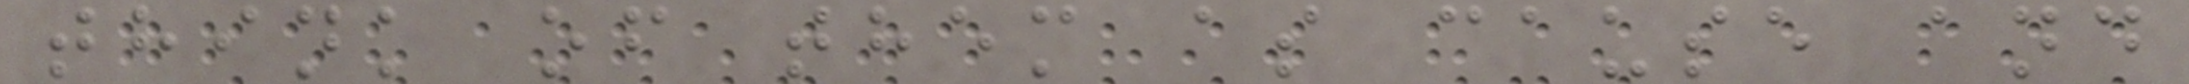think of them as cause and
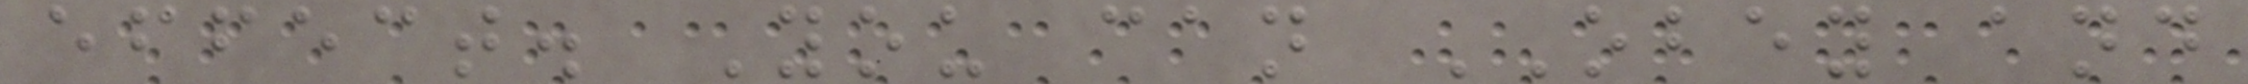effect. You can OBEY and
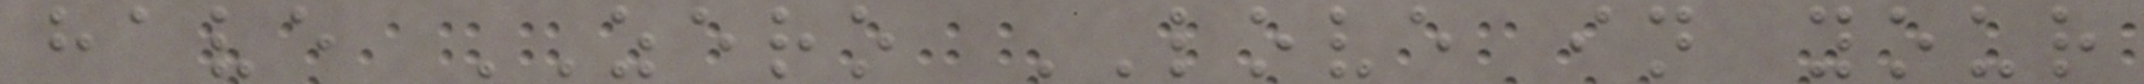have ZERO LOVE in your
